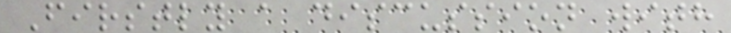Firstly a discussion with
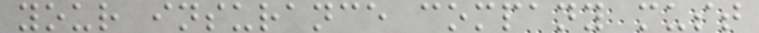your insurance company must
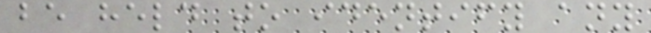be held to identify any
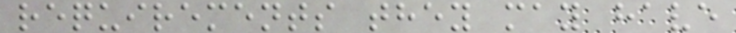requirements they may have
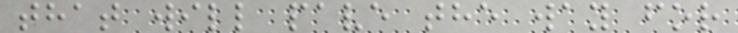that will pave the way for
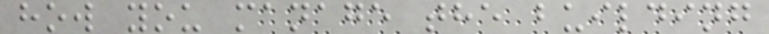how you manage the building
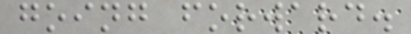going forward.
